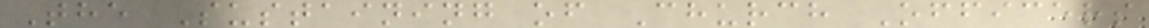The Sustaining of Church Officers
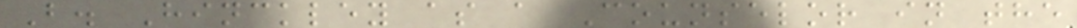B. Hinckley as a Counselor in the
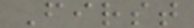First
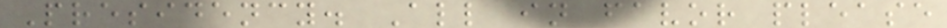Presidency. All in favor please
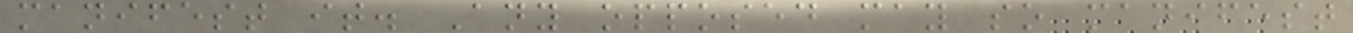manifest it. Any opposed may so manifest
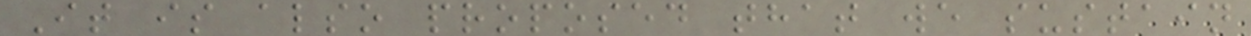It is also proposed that we sustain
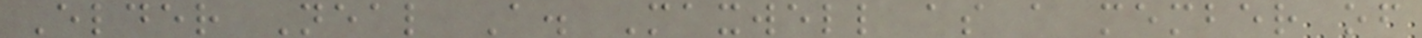Elder Neal A. Maxwell as a member of
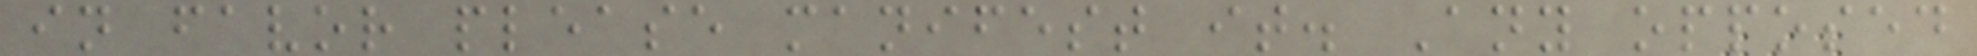in favor please manifest it. Any opposed
